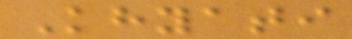Khyati
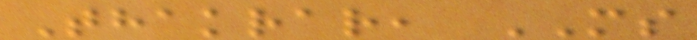Thakrar, MS
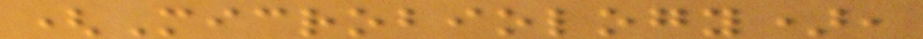(Microbiology),
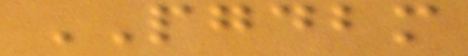PGDBM
